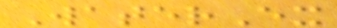WaterEx
